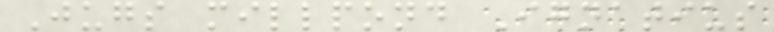Jugs millpond Ignatius
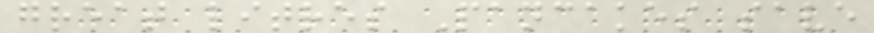great litres Pancakes save
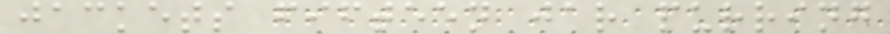jackets fifteen jar purring
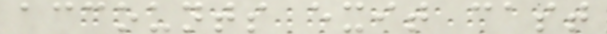accounts exit cast
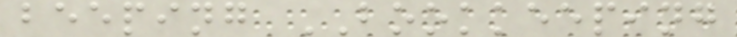beeping BOOKKEEPING
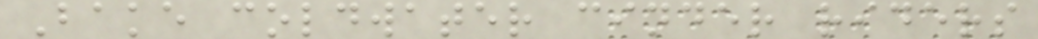Bake coldwater cinder riders
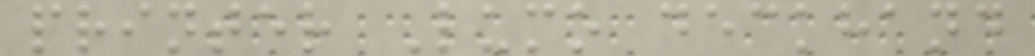printer Lumo deckhand
